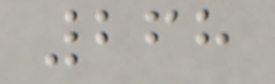268
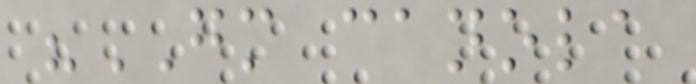"GM canola
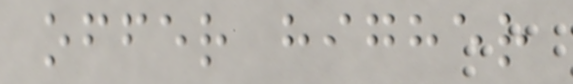offer higher
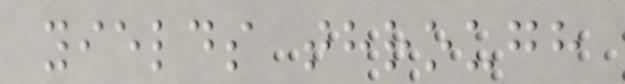yields through
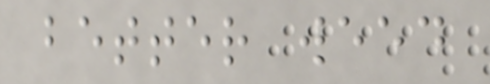better weed
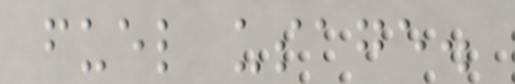fuel usage.
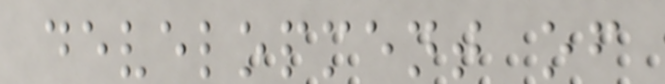development of
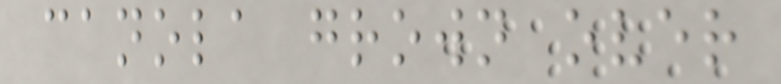canola grown over
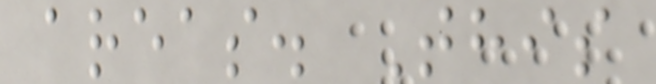areas. This
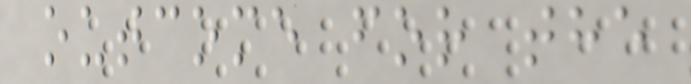outcome for the
